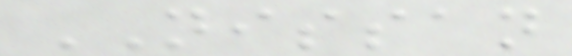NISSAN
